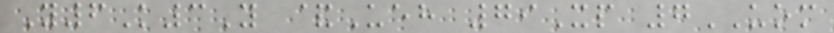Y6K3Y &Ueh 79Xp 7UOM
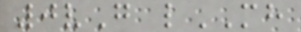0vG lMH
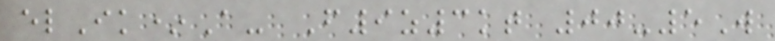elIk*A- F9z3kt 00-5W
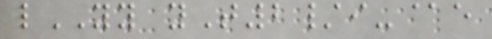lYY yT2/i-@e
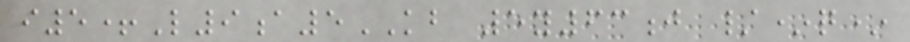i5+L9a5KB 5y63j /*q*
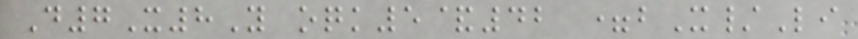D7X8Y oqk5&42 =bX/Li
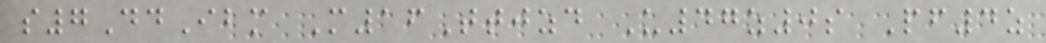s7DdIbm M16Ttjzd U47z0s Pf4z
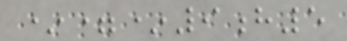*=*9h5
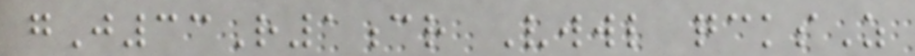gJ33R1cr Vwwl qcksZ
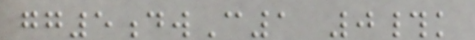gg5dwC1 0#k
